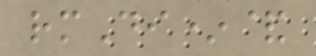rmDi*&
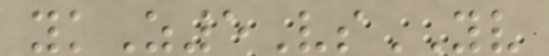ykZ5VsYV
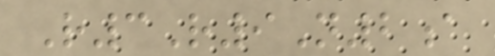R3R9N2a
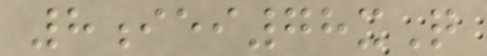8iei78xQ
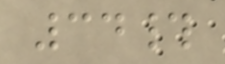34#
